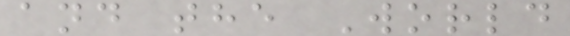and the World
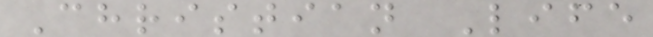Christian Life
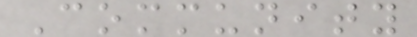Community
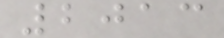2013
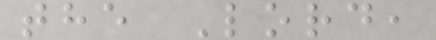the Lord,
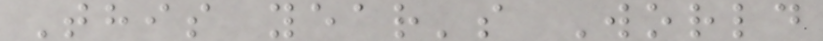This year's World
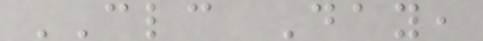CLC Day,
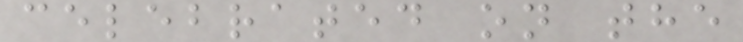celebrated on the
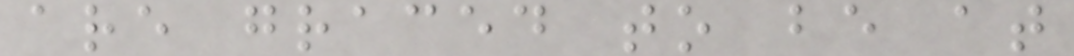are graced to be at
